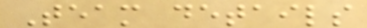Team details
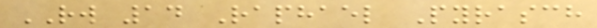RW 14 Raphael Pyrasch
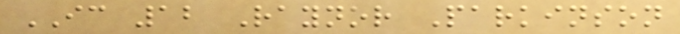IC 12 Raynor Parkinson
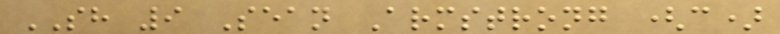SH 9 Sean Armstrong (c)
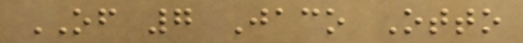OF 7 Jaco Otto
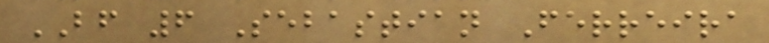BF 6 Sebastian Ferreira
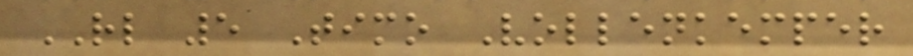RL 5 Timo Vollenkemper
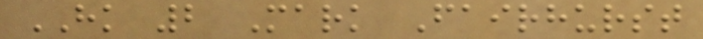HK 2 Mark Fairhurst
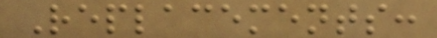Replacements:
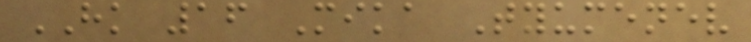HK 16 Mika Tyumenev
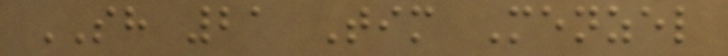SH 21 Tim Menzel
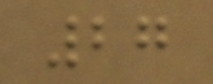27
